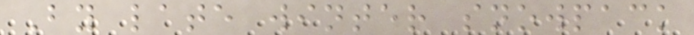By late winter snowpack
